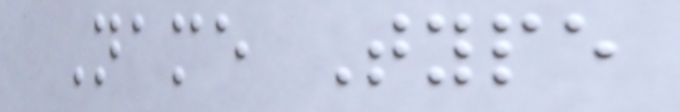Name Type
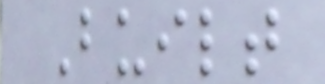Built
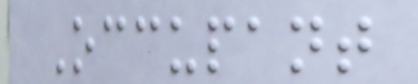Occupant
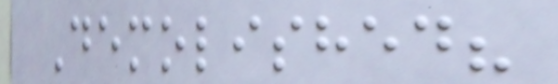Demolished?
